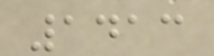1413
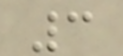3
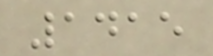1415
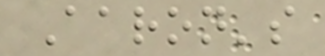Aaron's
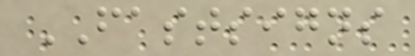FASTSIGNS
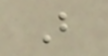B
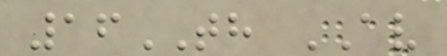16TH AV
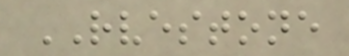RVESTONE
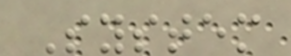System
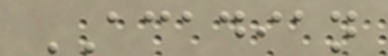ACADIAN
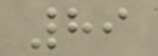89
